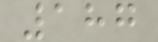187
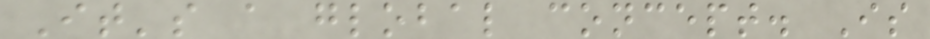It's a global concept. Is
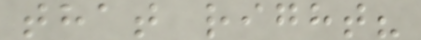that right?
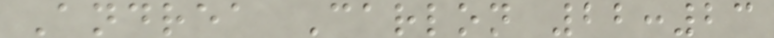Andrea Carlon 22:23
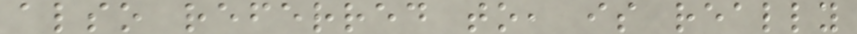also referred to, is really
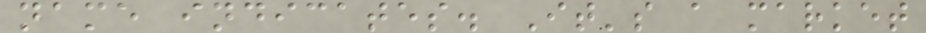name indicates. It's a market
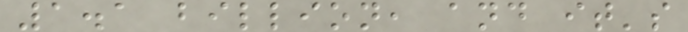1.1 billion, and it's
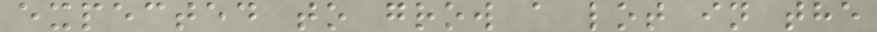expected to grow a lot in the
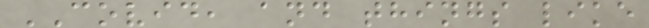COVID, and things like
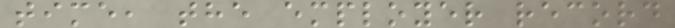time, the employer record
